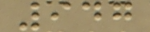947
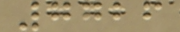7726
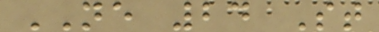NE 24 St
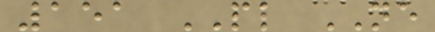151 PL NE
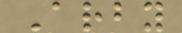Arby
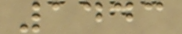1443
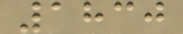1830
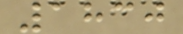1830
